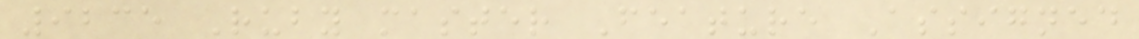9235 Ruby master Feature Assigned
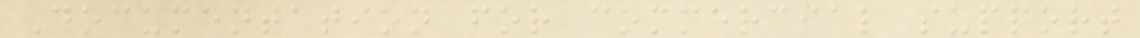Documentation for commercial support
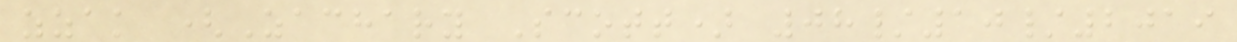zzak (Zachary Scott) 08/10/2019
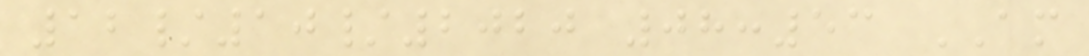12/10/2020 08:53 AM
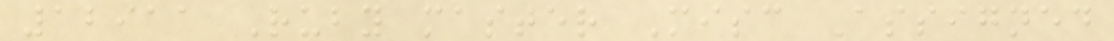12911 Ruby master Misc Assigned
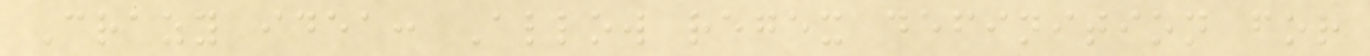Crazy idea: Allow regex definition for
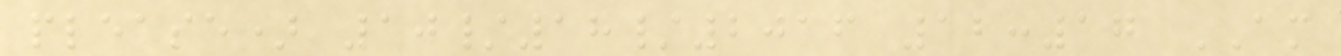please) 10/18/2016 12:17 AM
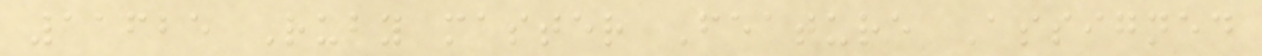11625 Ruby master Feature Assigned
